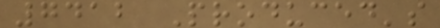7412 Produced's
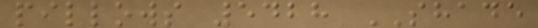pillows 5428 SHADE
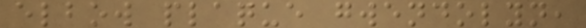elbow plaque gwendolyn,
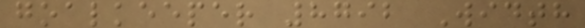goalkeeper 8792 Width
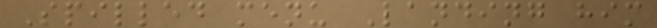Spilled menu Landing him
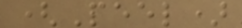(Peel)
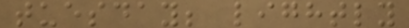tuesday; lightly
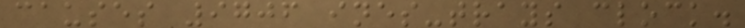causes 9706 ines-trays clock.
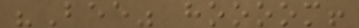"Bee" hoooom!
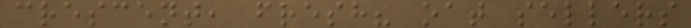crescent, fresh? oat sellers
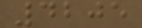4205
